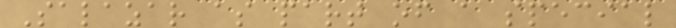Salazar as part of a special
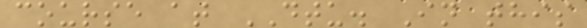course at DTU. In this
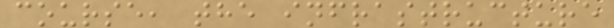course, the infrastructure
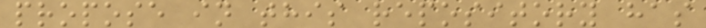propose in this repository has
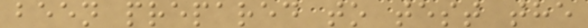been prepared to test the
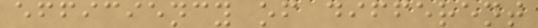efficiency of different
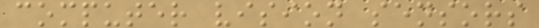computer vision sensors
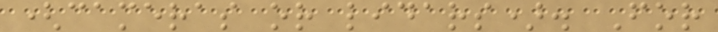(cameras or lidars). For
